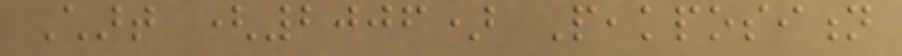Chart (2006) Peakposition
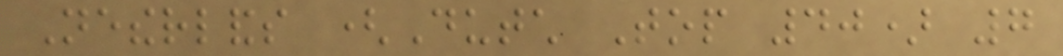Netherlands (Dutch Top 40) 7
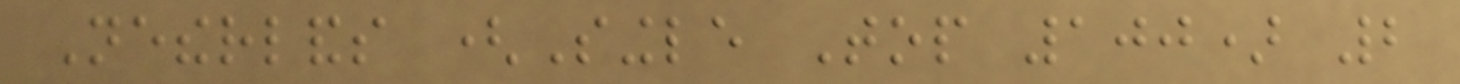Netherlands (Single Top 100) 2
